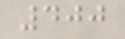400
